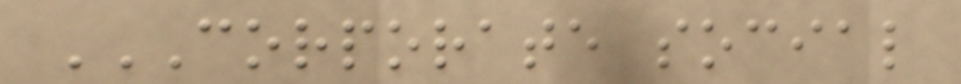CORPORATE SOCIAL
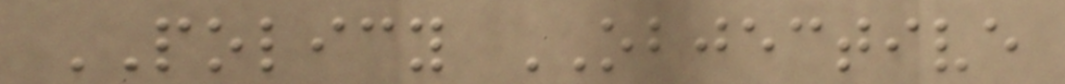POLICY OBJECTIVE
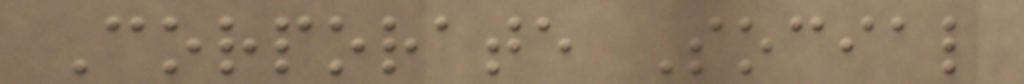Corporate Social
